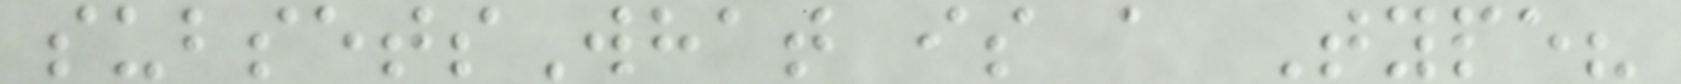subsetsWhat is a Type?
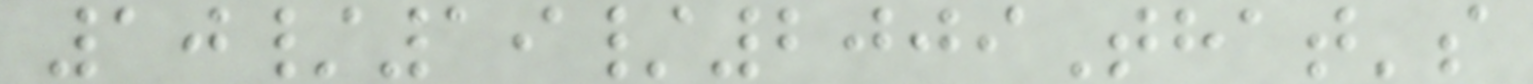10/19/2009That's
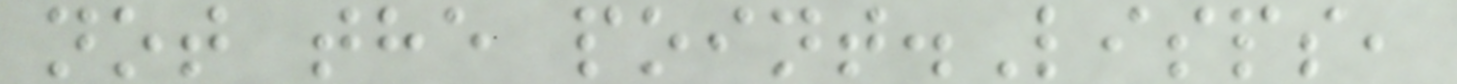not the point.Lisps,
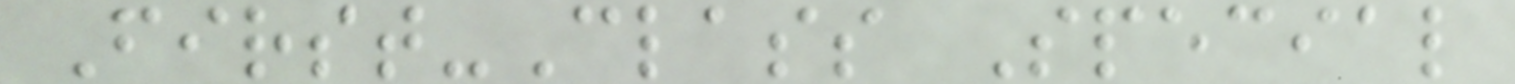First-Class Special
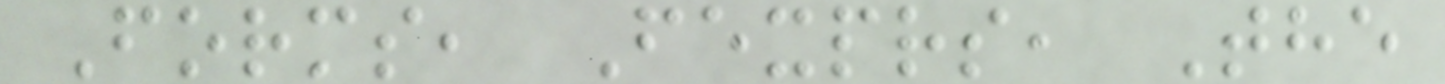Forms, Fexprs, The
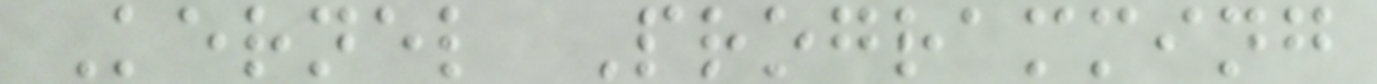Kernel Programming
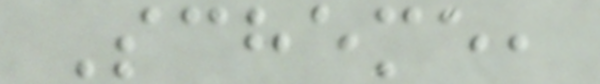Scheme,
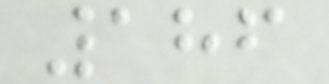186
